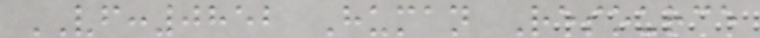VF:0852 Human Resource
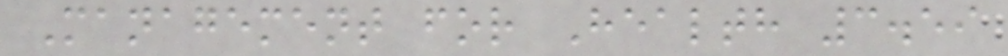Management for Health 3.59
